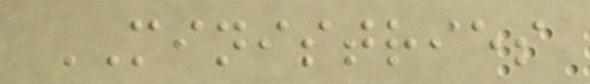MINISTRIES
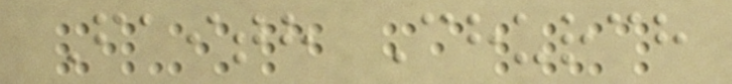Faith Church
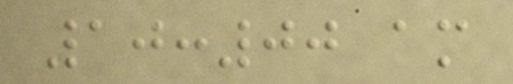10:00 am
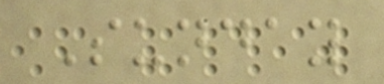Sunday
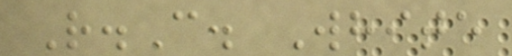R.C. White
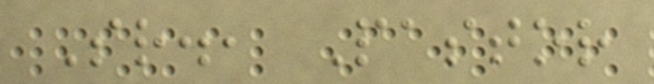Sr., Pastor
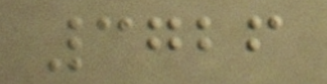3726
